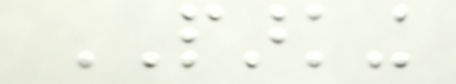PARKING
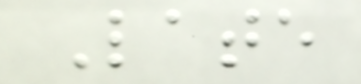Late
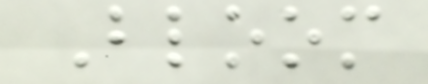Bloom
